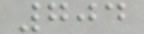704
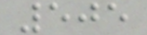505
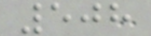508
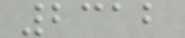2312
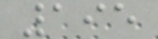195
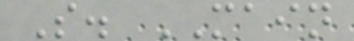S. MAIN
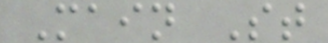Main St
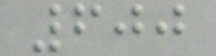600
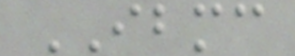IBMC
